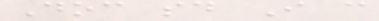Doc said I can
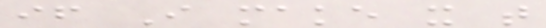if I make it that
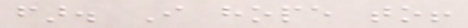far. I hope to!
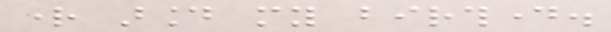right around my birthday.
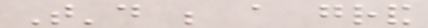That'd be a grand
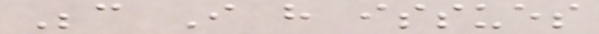Because I have issues
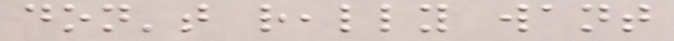don't really want
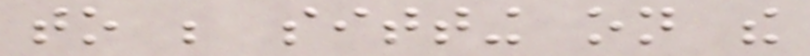to be sitting on the
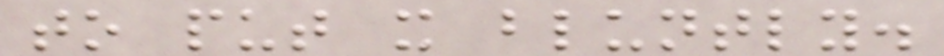to put it bluntly.
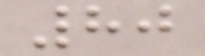80
